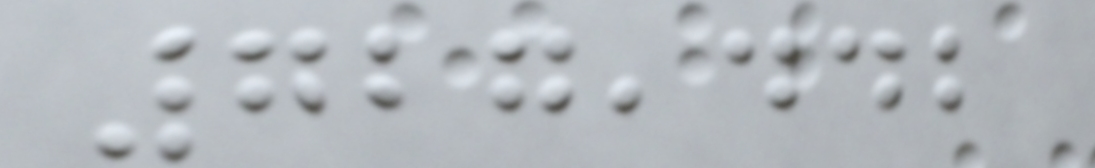727,442
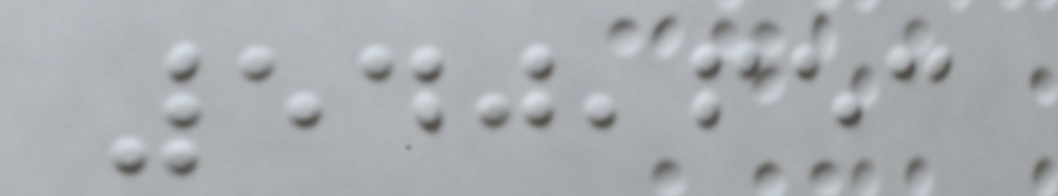540,653
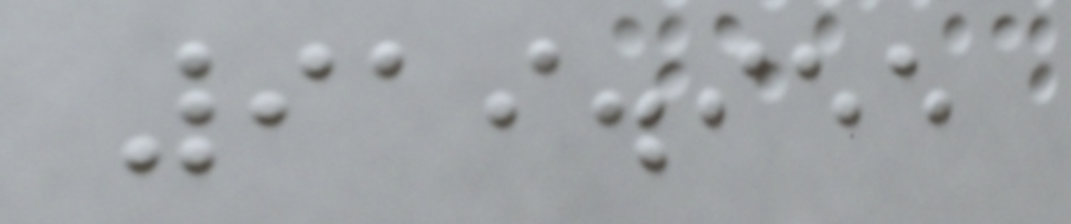919.955
